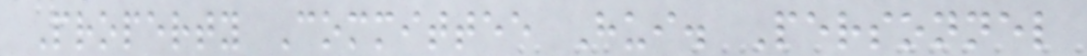Property Committee Hui. Personnel
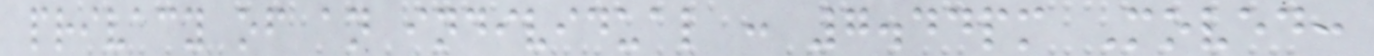privacy of an individual : 7.44pm Moved:
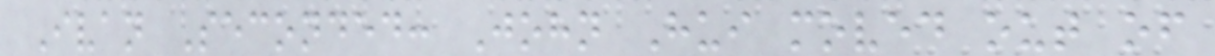Ivan Seconded: John Hui moved out of
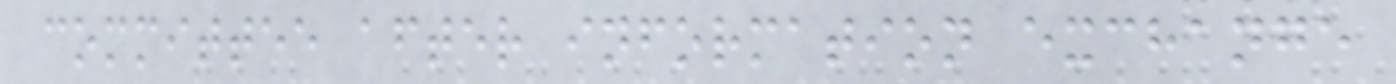committee after information exchange
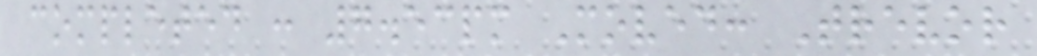completed : 7.53pm Moved: Trevor
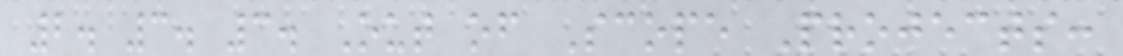2. 3. 3. Out of Scope Projects:
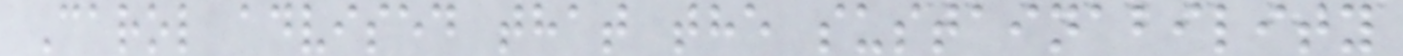Carol advised that the sustainability
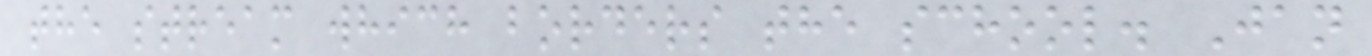the stream which borders the school. Jan
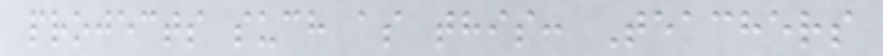projects such as this: Teachers
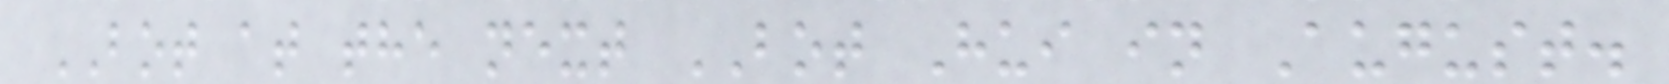BOT at the next BOT Hui in August.
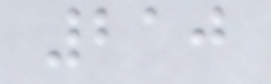210
